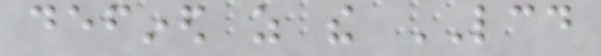defined as the LCD
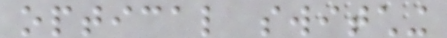optical switching
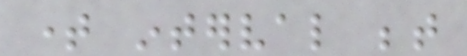time interval between
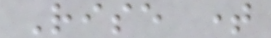Rise time
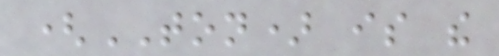(TON) is the
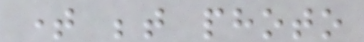time between photo
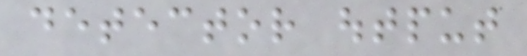detector output
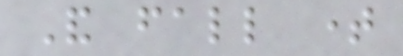And fall time
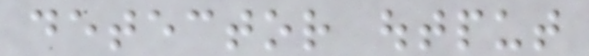detector output
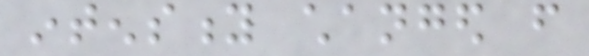intensity changed from
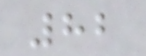82
